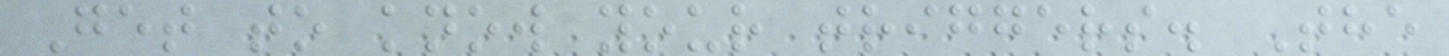Get to know your triggers. The
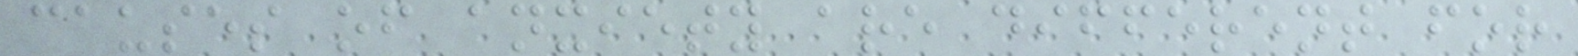causes of anxiety are different for
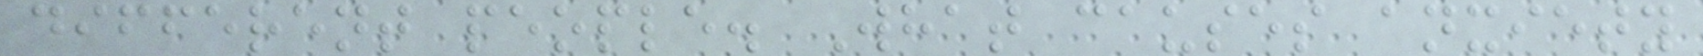different people. What causes anxiety
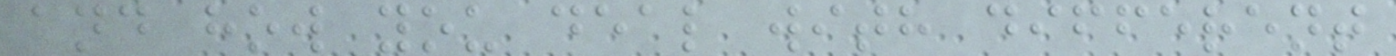and how you deal with different
